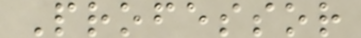Professor
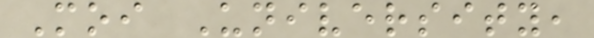Moi University,
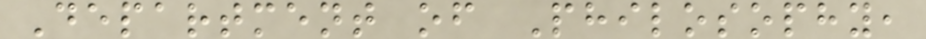Department of Philosophy,
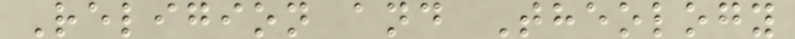Religion and Theology
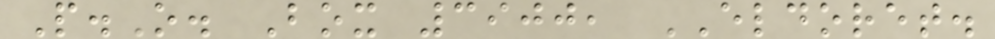P.O. Box 3900, ELDORET.
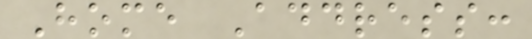Home Address:
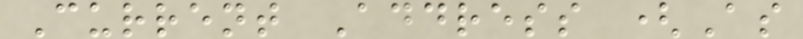Current Address (As
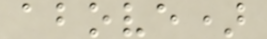above)
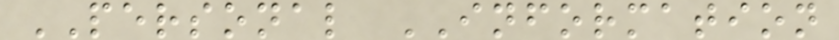PERSONAL INFORMATION
